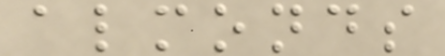almonds
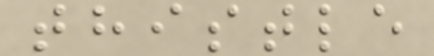thistle
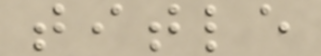title
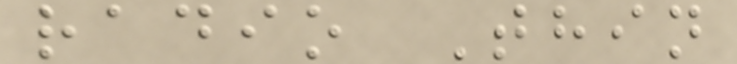radio Thin
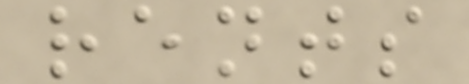rents
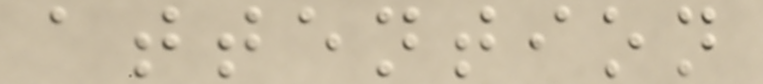attention
